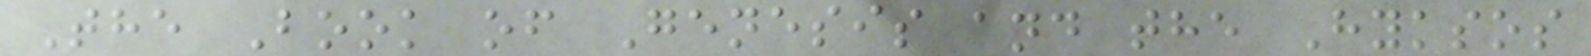The Book of Genesis and the Hyksos
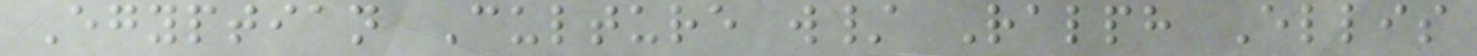Egyptian Culture w/ Ralph Ellis
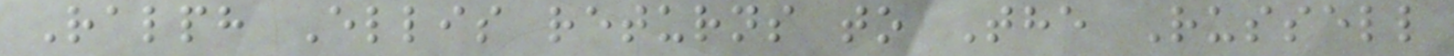Ralph Ellis returns to The Russell
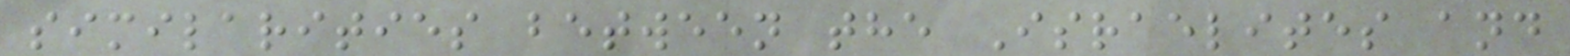similarities between the Israelites and
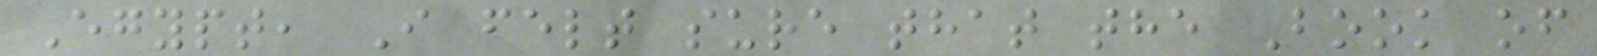Egypt, I felt sure that the Book of
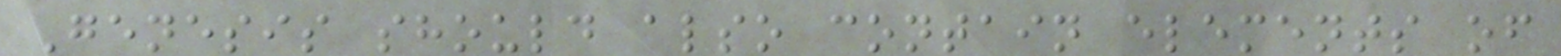Genesis should also contain elements of
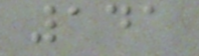141
